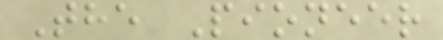The Pioneer
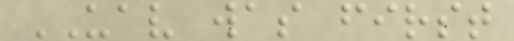UAV was first
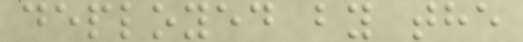deployed by the
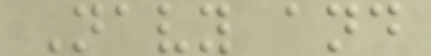Navy and
